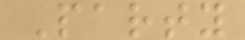Party
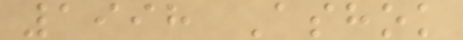1998 Ashok
